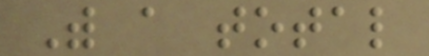With a total
